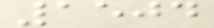1504
